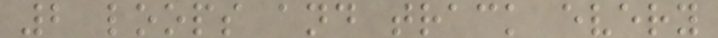2 loops and track every
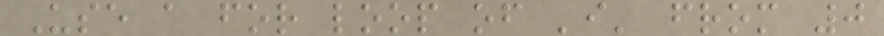Use a for loop of 'i' from 0
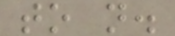to n.
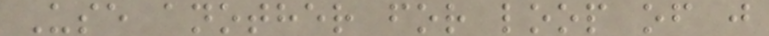Use another for loop of j
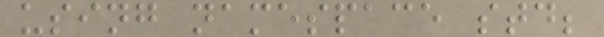using namespace std;
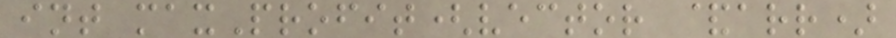int maxProfit(vector &arr)
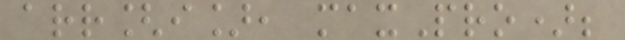arr[i], maxPro);
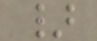}
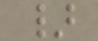}
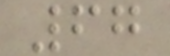67
